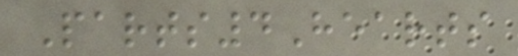Parts4Hearts
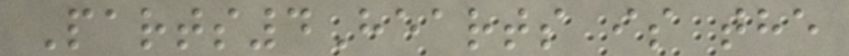Parts4Hearts is the
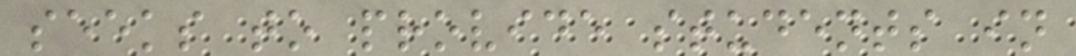seeks to provide students in
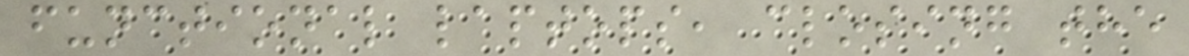functional laptops, closing the
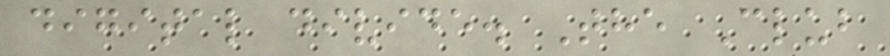digital divide. The Club
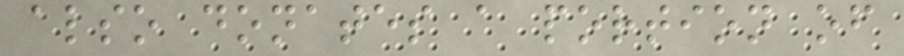also donates a portion of
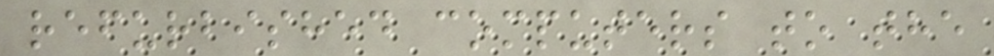refurbished computers to the
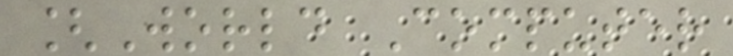[World Computer
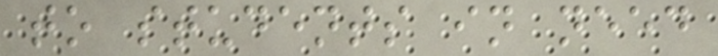to students in need
